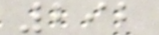292
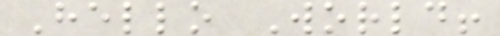Hello World!
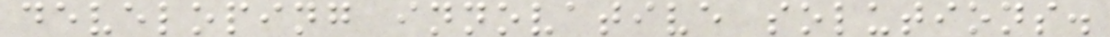developing innovative solutions.
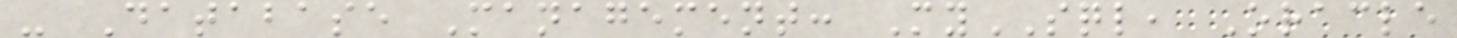- Database Management: MySQL, Oracle
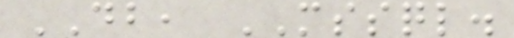DB, MSSQL.
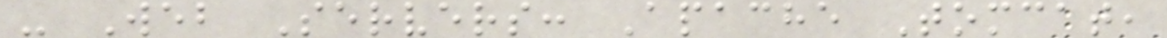- Web Servers: Apache Tomcat,
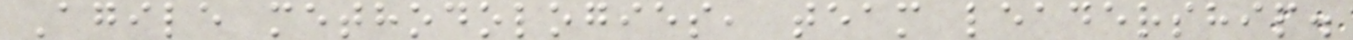Agile methodologies, team leadership.
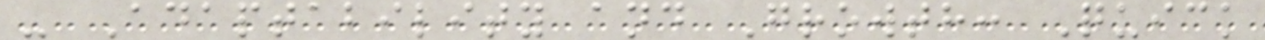- Adaptability and Growth: Quick
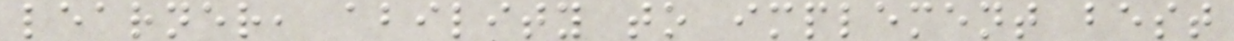learner, ability to implement best
